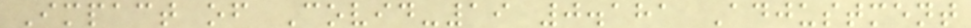Impact of Covid-19 0.181 Adjustment
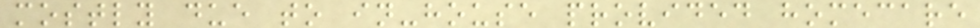mostly due to in-house provided homecare
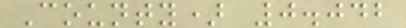County) 0.042
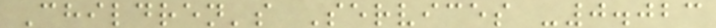Children's Services -0.023
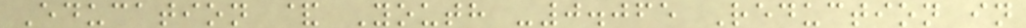Education & Youth -0.065 Reduction in
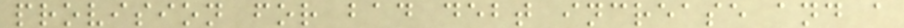provision for bad debt increase and a
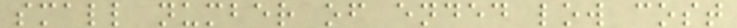small number of ended low cost
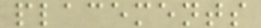placements
